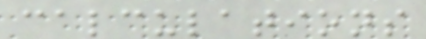calculations
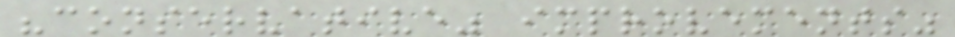"conservative" improvements"
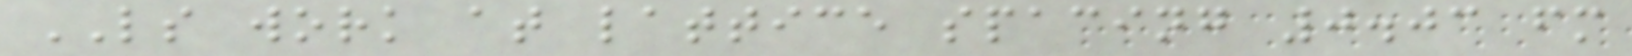LS work at lattice spacing 0.03 fm
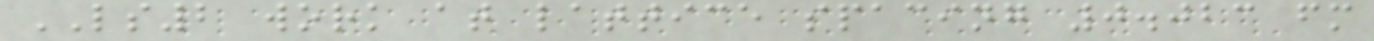LS2 work at lattice spacing 0.023 fm
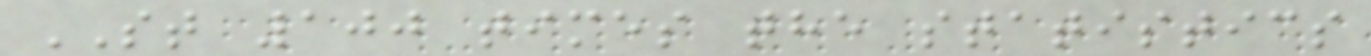ST 100 times the statistics
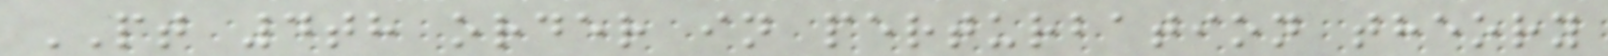PT 4th order in perturbation theory
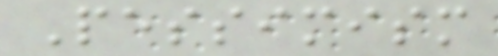Pessimism
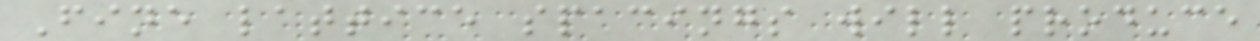Fine lattice spacings will produce
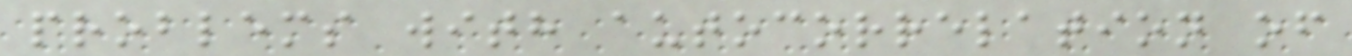problems with autocorrelation of
